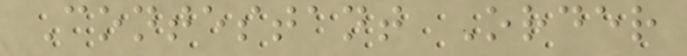Contestant Order
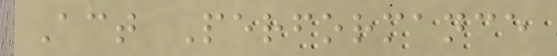Act Performance
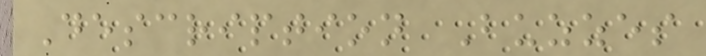Description Buzzes
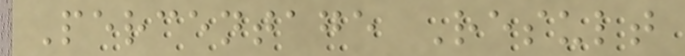Percentage Result
